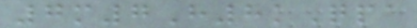7m7H8kQpa
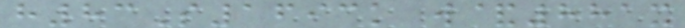h83S1693k w&881x
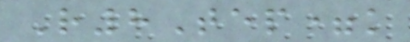R8Tep=k
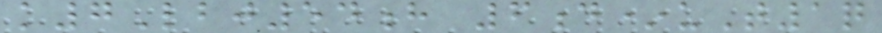k7Lbj54h 6d*uT1q
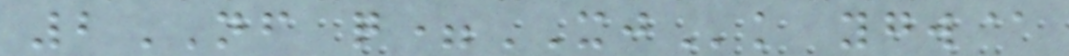2NF q=XJk ygw@
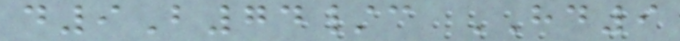d9B74/c HD9
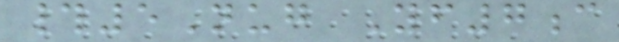#5Nug Yf7c
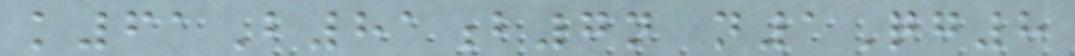k61B81b7n n1Qg8
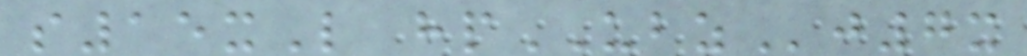s15xL hpUBZj7x
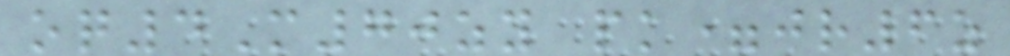oq4M70zy pk=jr6z
